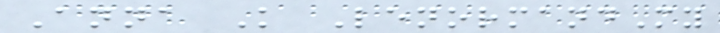Anna K LenormandMy
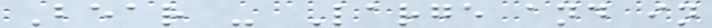Bear - Large and in
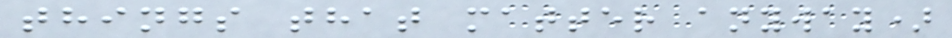things that matter anyway)
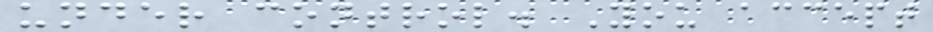under control. You accept
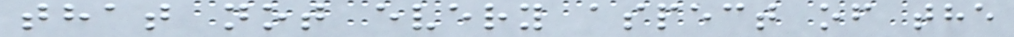that not every aspect of the
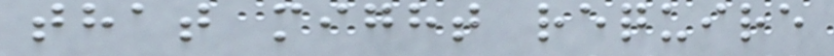that might require
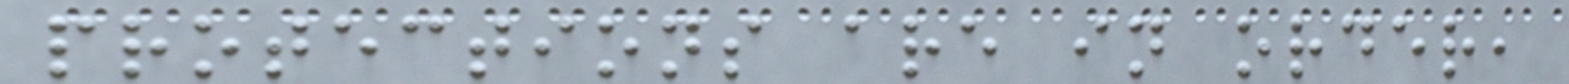protections are in order,
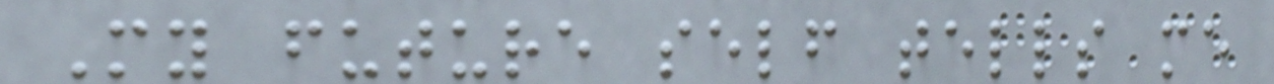My future self tells me
